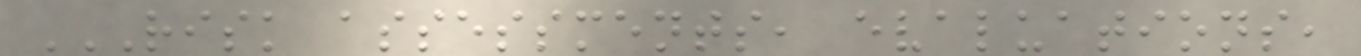RISK ASSESSMENTS, EVALUATIONS,
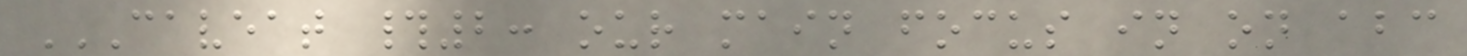CAVEAT #2: OUR MAIN FOCUS IN ON ABC
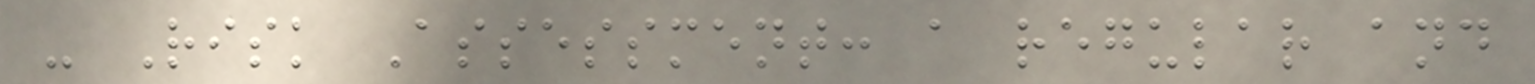- Risk Assessment: a regular and
